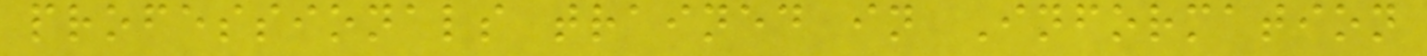professionals trained in Information
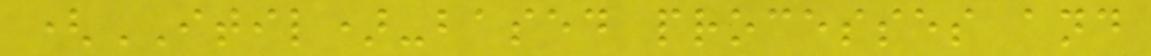(ITIL)-based processes and
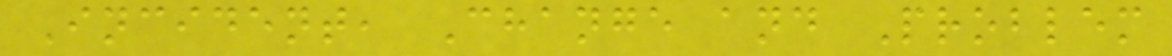Incident, Change and Problem
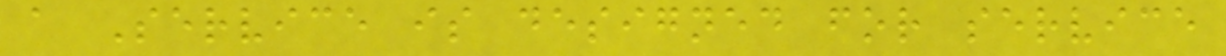a Service is designed for service
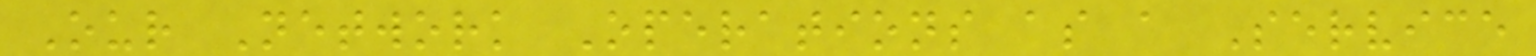Our Network Operations as a Service
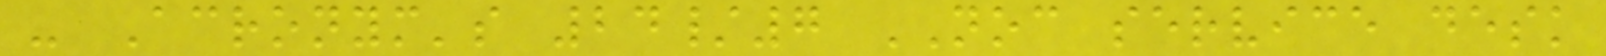- Acronym's 24/7 NOC service desk
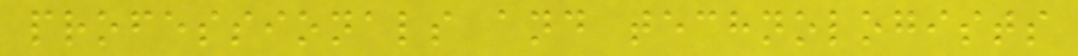professionals and technologists
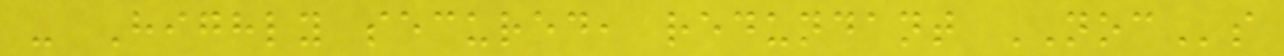- Highly secured, redundant NOCs
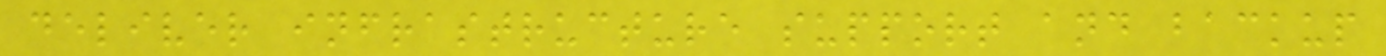deliver infrastructure support and backup
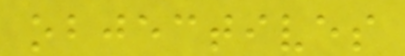objectives
